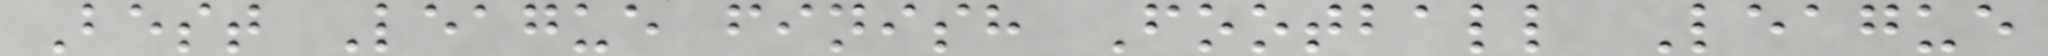Best League finish Football League
